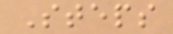Steps
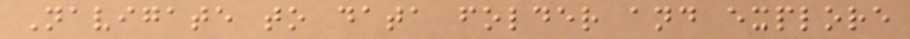Navigate to data folder and explore
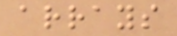arrays
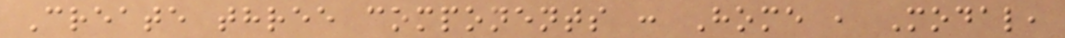Create three components : Home , Modal,
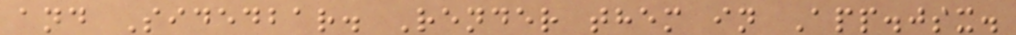and Sidedbar. Render them in App.jsx.
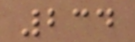234
